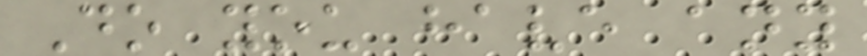Do you have any
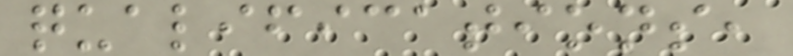qualifications,
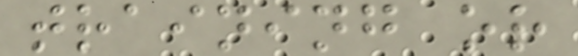training or
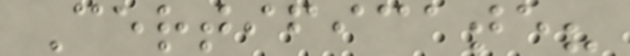Certificate?
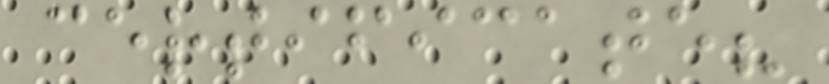certificate?
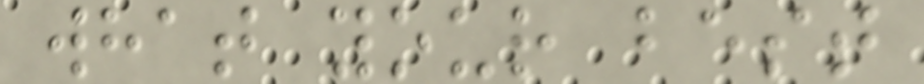what your best
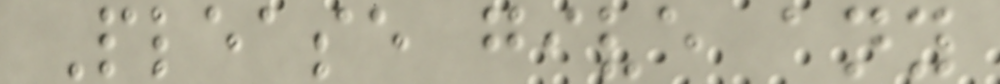Please give any
